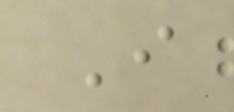I
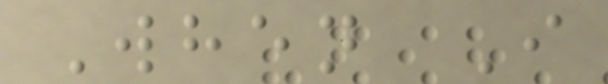When I
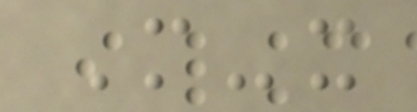M-x
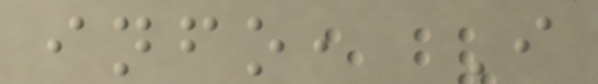info, I
